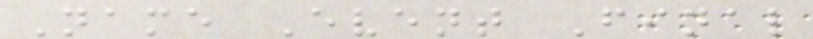Name Event Final
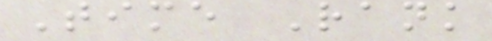Time Rank
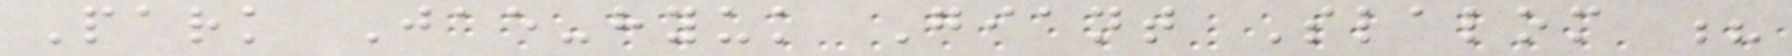Park Jae-hyuk Giant Slalom ?
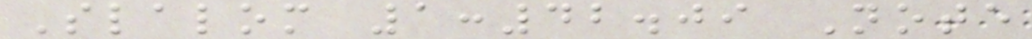Slalom 1:42.09 Note
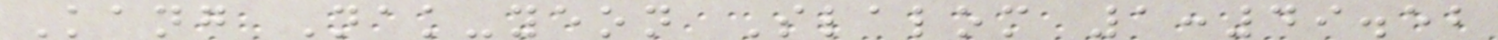Kang Nak-yeon Slalom 1:49.52
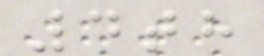4th
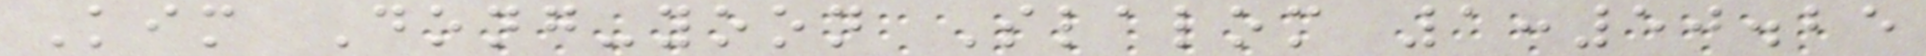Kim Dong-yoon Slalom 1:50.25
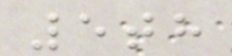5th
